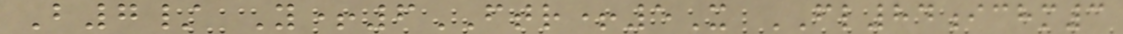B7/ Y+6FTR+5X FL84ichm3
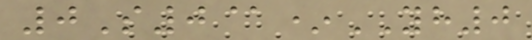0S0@*YH0
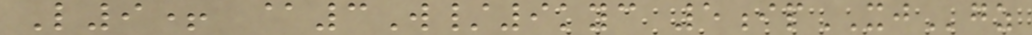L9+ @3W/9kyc 5ipXJgz
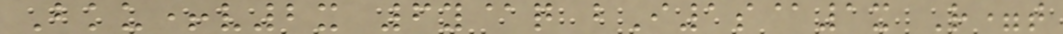Bku+v2x 6y@q bI1s@1x R=t
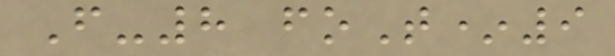F-8 foT*9
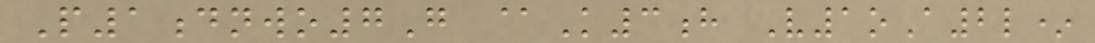P1dnwo7G @K3h V1oA2l*
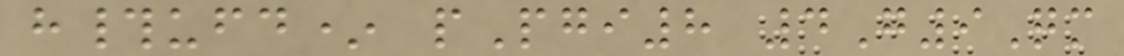h#ufd* pPgi8 4G9Qm
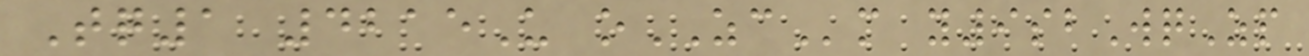Tq1 4215U oZCm y9sbWqZp
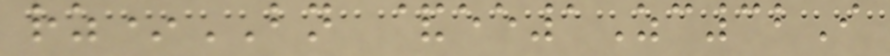rz*BN &ee1Zc32I
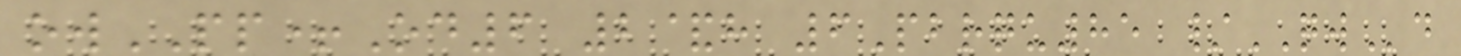owPP+Od6 2&h 6Pbrqu85 /QWd
